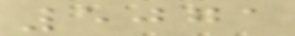5071
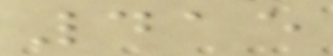415
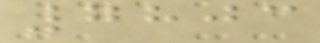7803
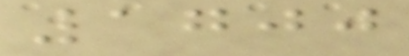1700
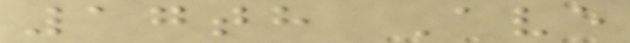17th Ave
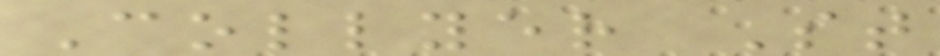Collyer St
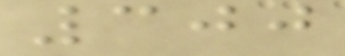300
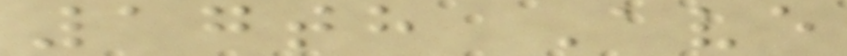17th Ave
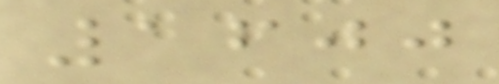1600
